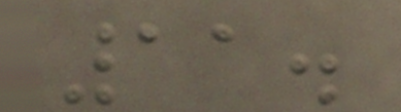11.
